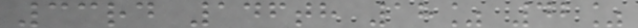33rd 146th 18% 42%
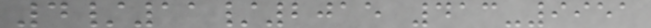4/11/2015 413-9951
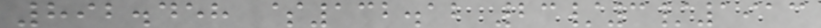892.458 $132.12 23/3/1913
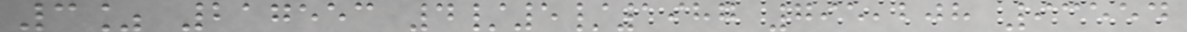3% 217553 4/5/1987 795,208 93554
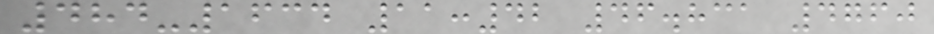484-1634 11:42 46.831 4760
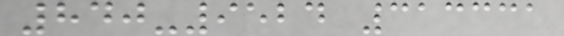840-9524 313331
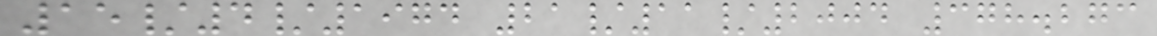15/4/1974 21/11/2004 378.273
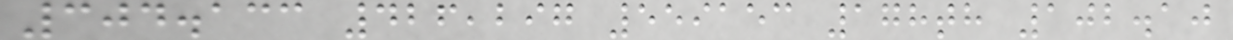304.133 426,297 559153 178th 102.10
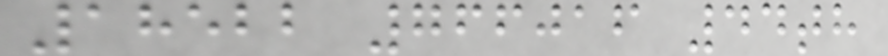18522 766016 44th
